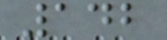142
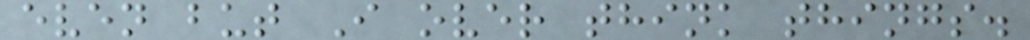even but I over think things.
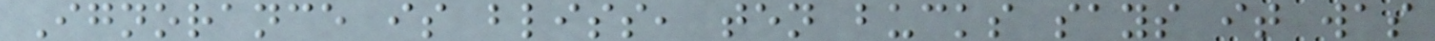Ignorance is bliss, ten bucks says it was
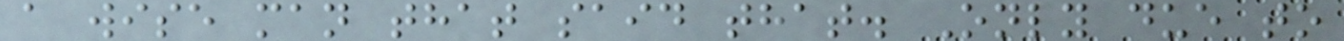a wise man that said that. Only due to
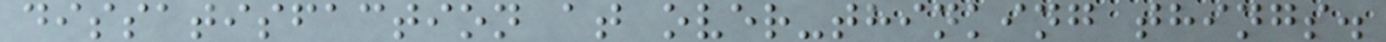dissatisfaction at over-thinking things.
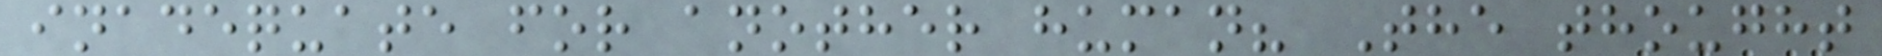inadequate for another human? The thought
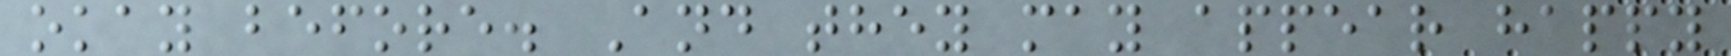okay before. And they may appear happy
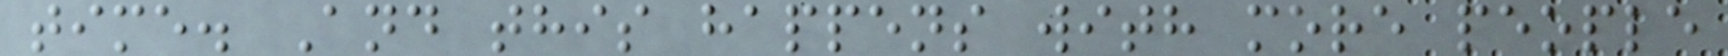time. And this happens with more people
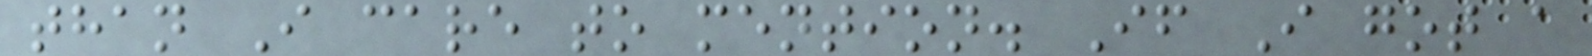than I care to mention. If I got a
